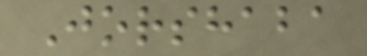Jorshaba
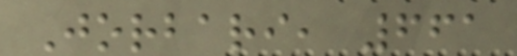Jorbari, 661
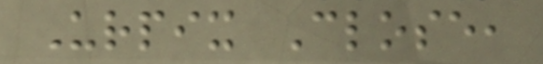Urpix Close,
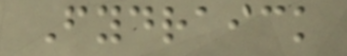Fydraick
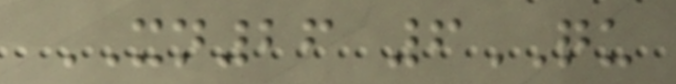XN26 6QU
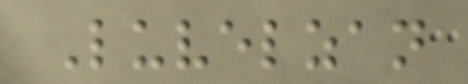Luvelzan
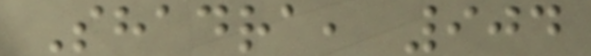Shadra, 904
